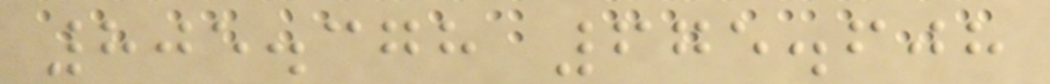805.378 675.608
